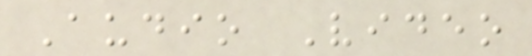Audio Video
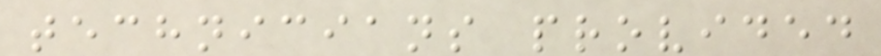technicians provided
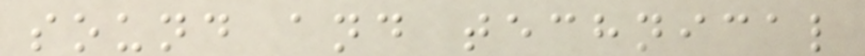sound and technical
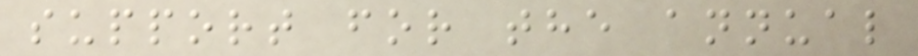support for the annual
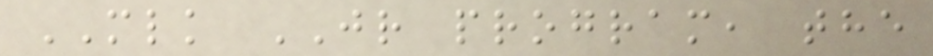MLK JR program, the
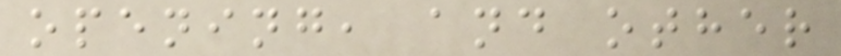opening, and other
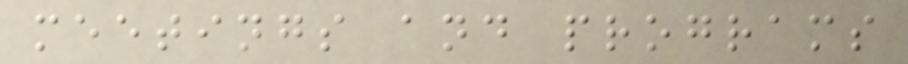meetings and programs
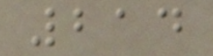214
